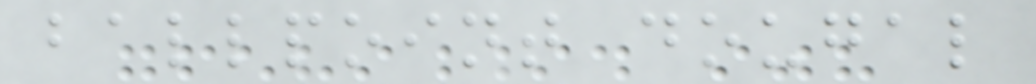ballpoint dougal
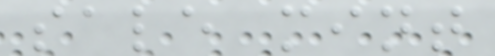sale mint
